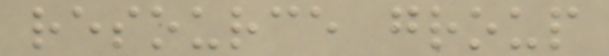resource group
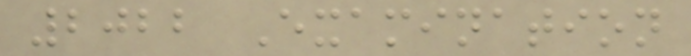2022 Examination
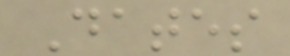Dates
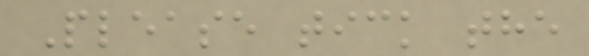Please tick the
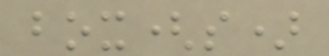box(s)
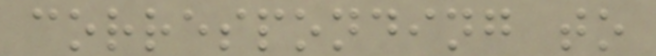corresponding to
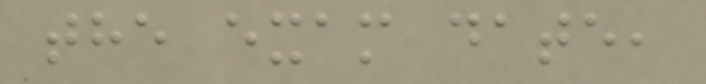the exam date,
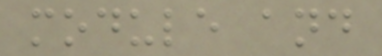module and
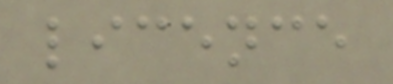licence
